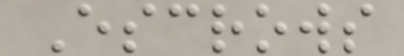Escrows
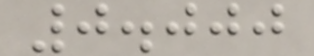0.000
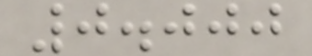0.000
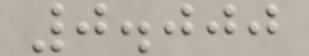0.000
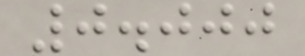0.000
